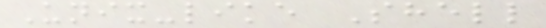Unix-like Shell
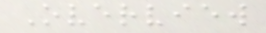Overview
